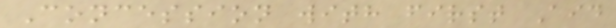Concession with first Aid
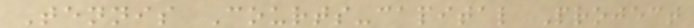Tennis Courts-capital Project
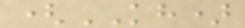(KH)
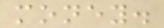money.
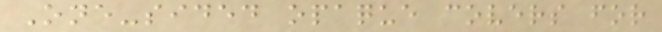One-sided opaque covers for
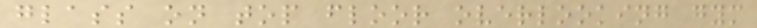glass on top floor overlooking gym
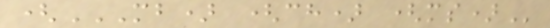(MB) (CH) (MS)
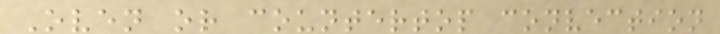Oven or countertop convection
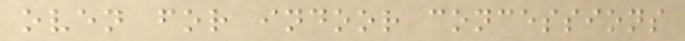oven for indoor concessions
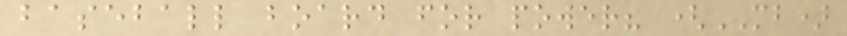baseball board for power? (MB)
